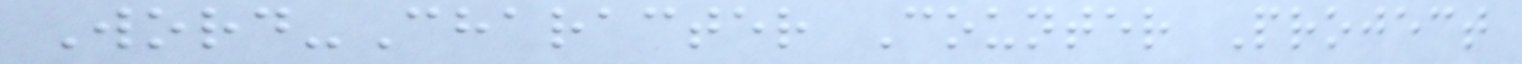Word-Character Counter Project
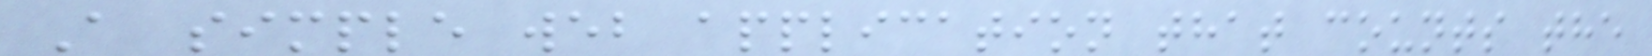A simple web application that counts the
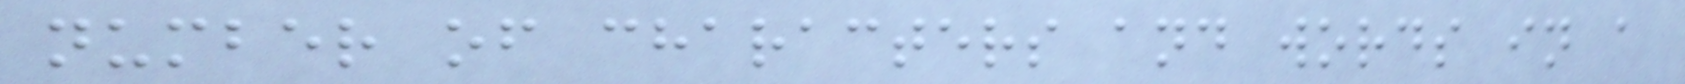number of characters and words in a
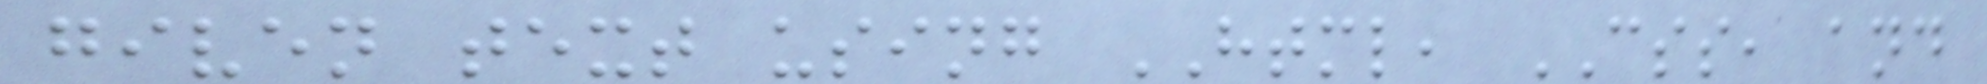given text using HTML, CSS, and
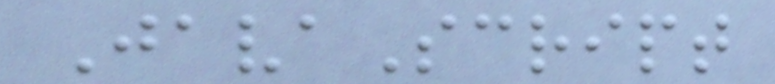JavaScript
